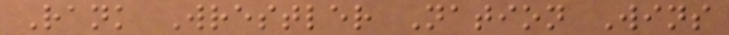Rank Wrestler Nation Wins
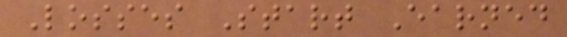Losses Start Earned
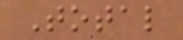Total
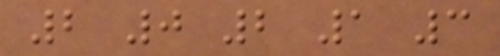2 0 2 1 3
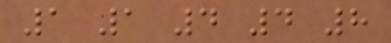1 1 4 4 8
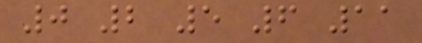0 2 5 6 11
